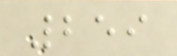259
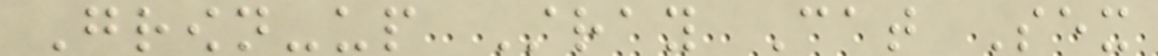Grown-up Stray Cat Sex
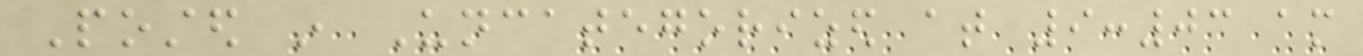Posted in Uncategorized at 9:03 am
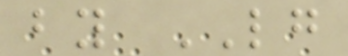by LG
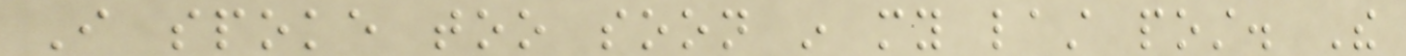I spoke too soon in my last post. The
